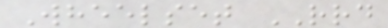Wheelset RRD
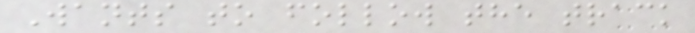Wants to follow the track
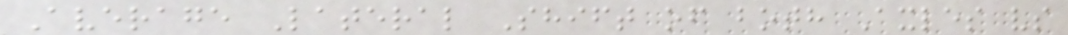Average Lateral Shift of both Axles vs
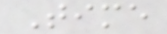Time
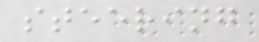steering
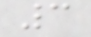3
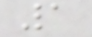1
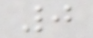0
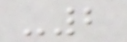-2
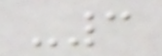-3
